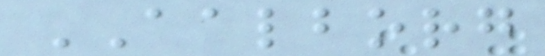AALBORG
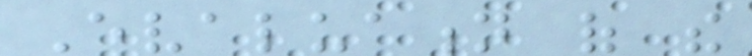Evaluation of the
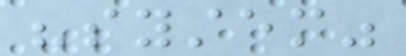"system"
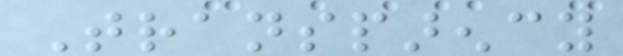Transparency
